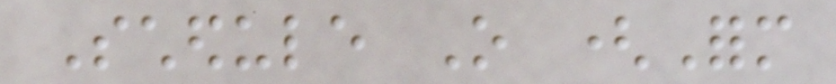Schedule O (Form
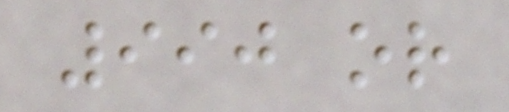990 or
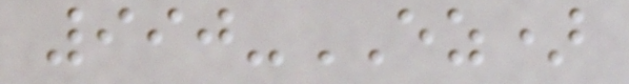990-EZ)
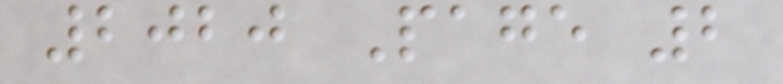2020 Page 2
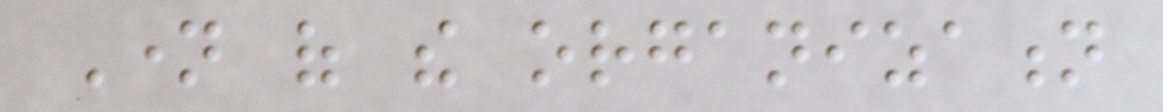Name of the organization
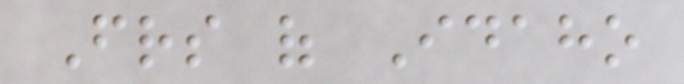Friends of Idaho
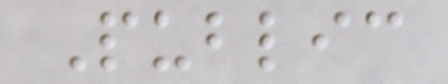Public
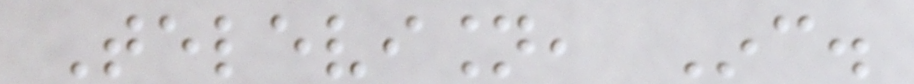Television, Inc.
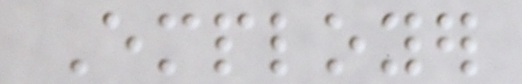Employer
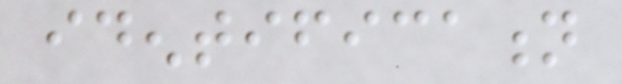identification
